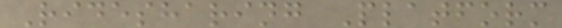Ridesharing Platform
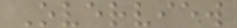Overview
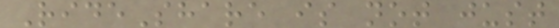RideShare is not just
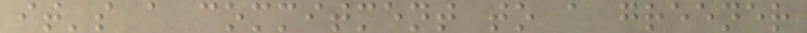it's a commitment to a greener
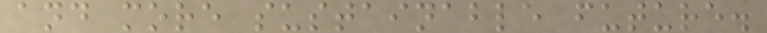and more sustainable future.
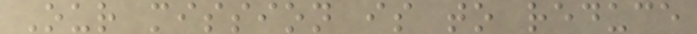Our mission is to reduce
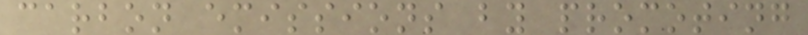carbon emissions by promoting
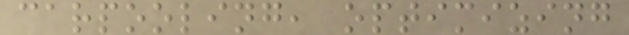carpooling, optimizing
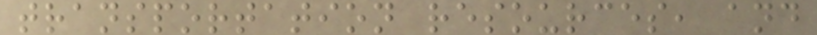transportation resources, and
